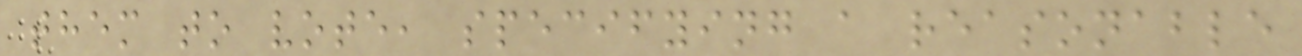them to vote, specifying a reasonable
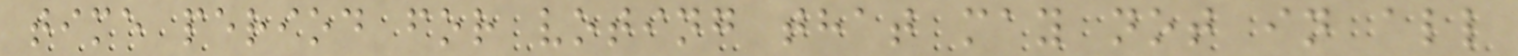time period for voting that may not in all
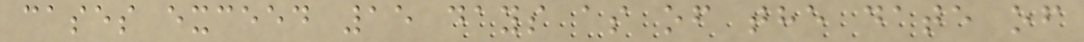cases exceed 15 days as of the date of
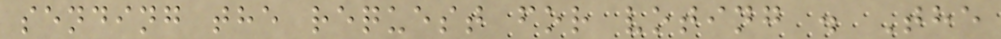sending the request for voting . The
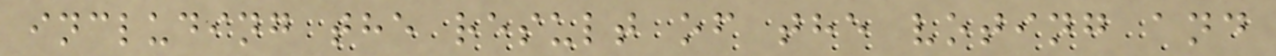including the result of the voting and
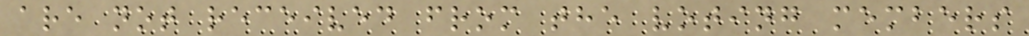are not received from the voting members
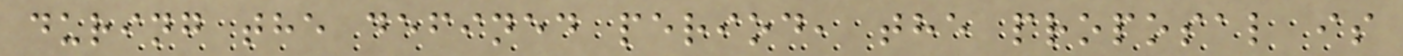during the defined period, the proposal is
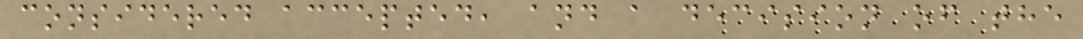considered accepted, and a decision of the
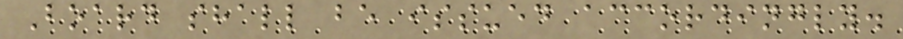Board shall be issued accordingly.
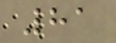81
